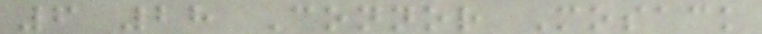6 28 Connor Mosack
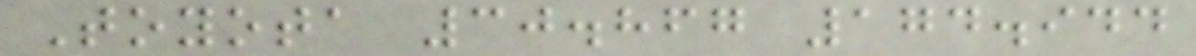Toyota 30.867 174.944
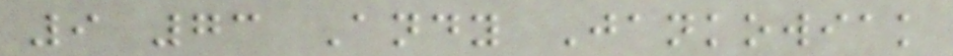9 73 Andy Jankowiak
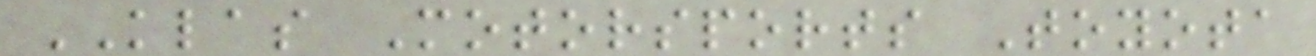KLAS Motorsports Toyota
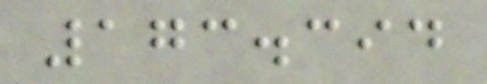173.394
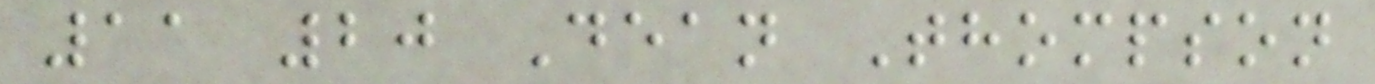11 20 Dean Thompson
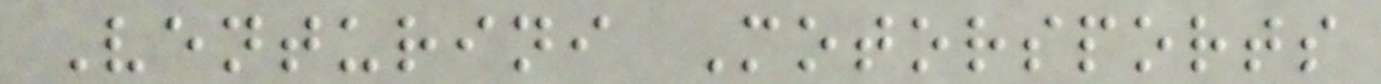Venturini Motorsports
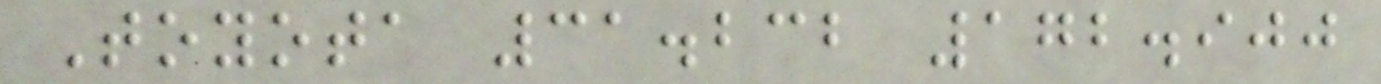Toyota 31.232 172.900
